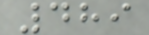489
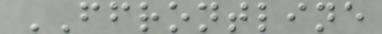FFRONTLINE
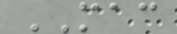MAC
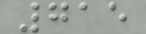715
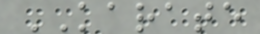KARATE
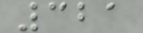321
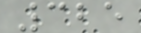325
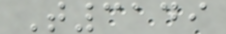T3149
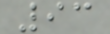93
